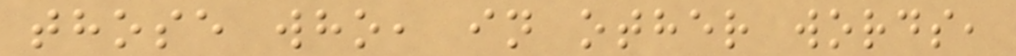those who, in other words,
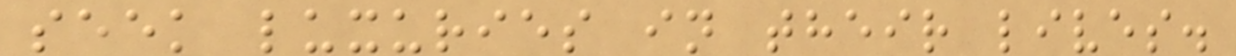seek luxuries in their lives.
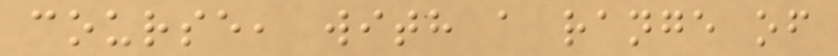course, with a range of
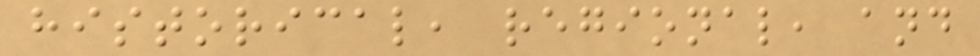historical, regional, and
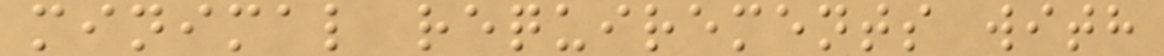minimal requirements with
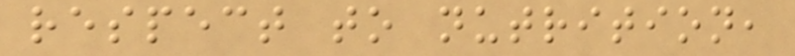respect to nutrition,
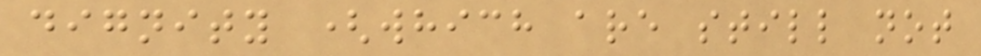dignity (which are still not
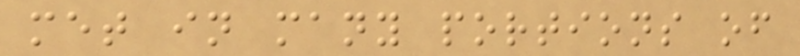met in many portions of
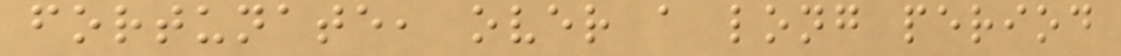fortunate, over a long period
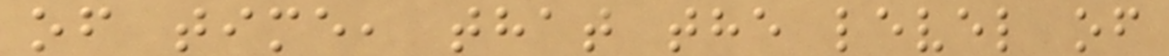of time, that the level of
